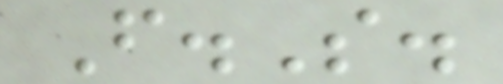F.S.
